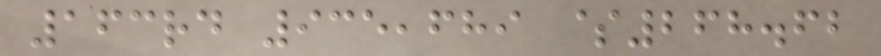163rd 935,689 $268.62
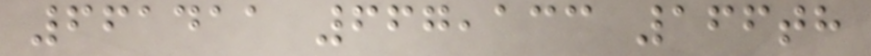661411 667,133 166th
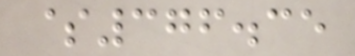$376.35
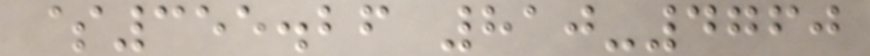$355.26 810-4760
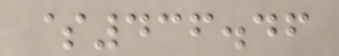$436.46
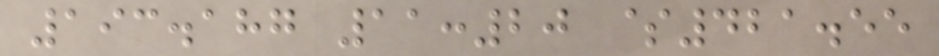193.187 11:20 $421.55
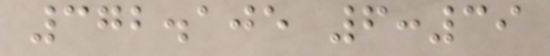372.105 6:39
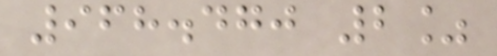968.470 2%
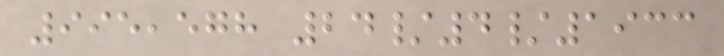995,578 24/4/1933
